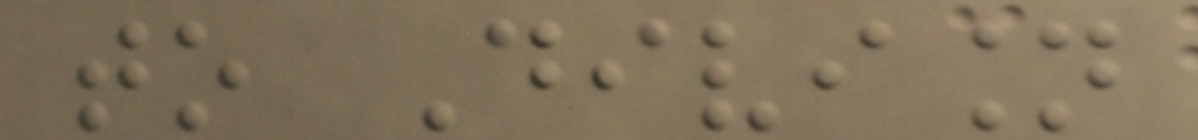to Division
